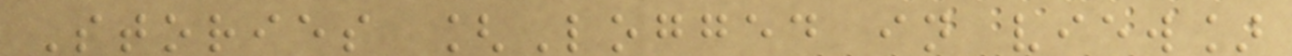Stories [Logged in view]
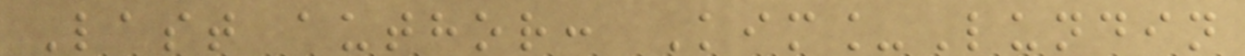Last author: Kim_Lundin
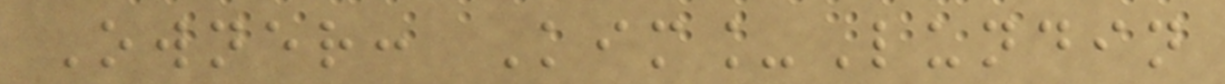Owner: Kim_Lundin
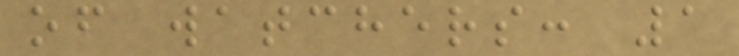of watchers: 1
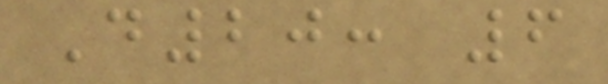D20: 6
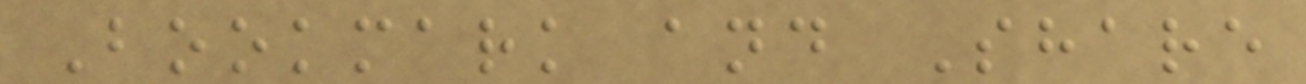Bookmark and Share
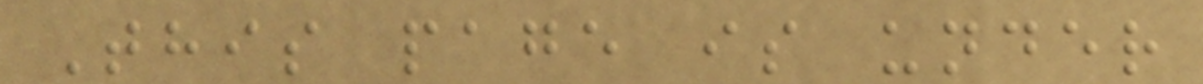This page is under
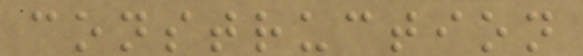construction
